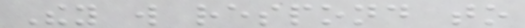They will respond to
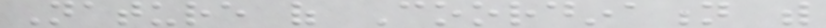Nature of Coordination with
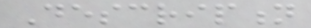Description
